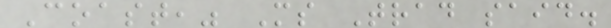Coast," Ms Trad said.
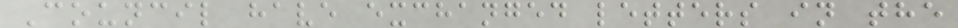Council have exchanged letters in the
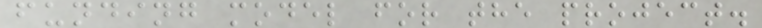funding model for the project.
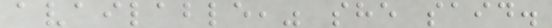available," she said.
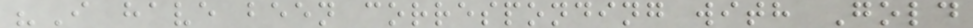"I have been corresponding with Gold
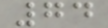74
